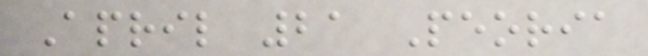April 21 Peoria
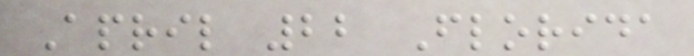April 22 Florida
